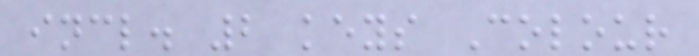incl. 2 keys Colour
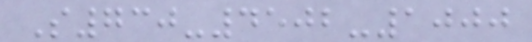S730-4502-1000
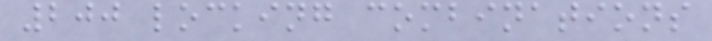200 locking combinations
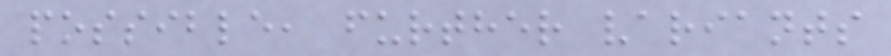possible, further variants
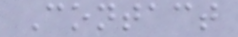Contact
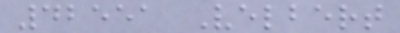42551 Velbert
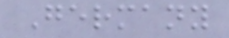Germany
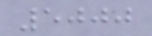5000
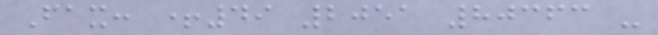Fax: +49 2051 80363 -
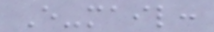E-mail:
